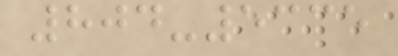804-5335
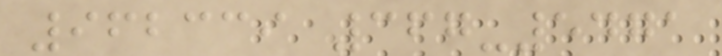962339 367-5471
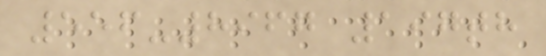556-8967 197th
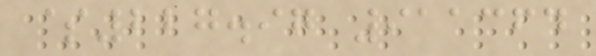$227.97 911364
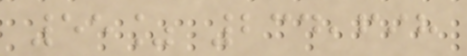55% 234,698
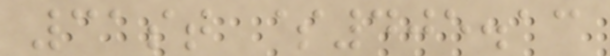31st $405.13
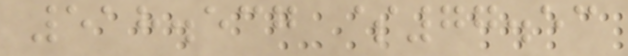518.537 $77.53
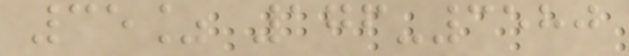35% 176-3580
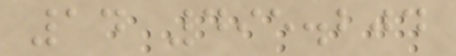14 495.204
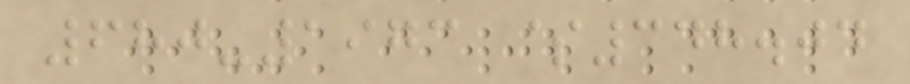680-1973 $348.04
